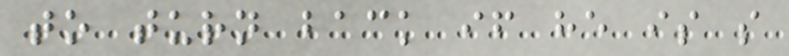to turn back if he is so
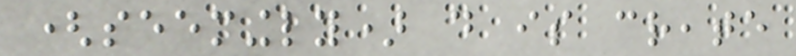(seemingly) do is create
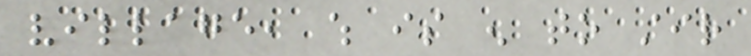village, which is enough to stir
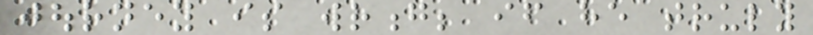journey is wrong; if he truly
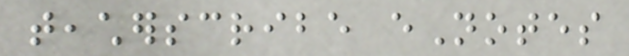teacherscribe eNotes
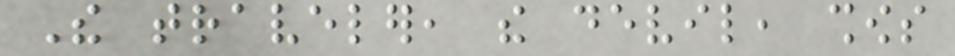The traveler, the devil, shows
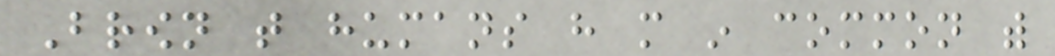Brown that humans have more in common with
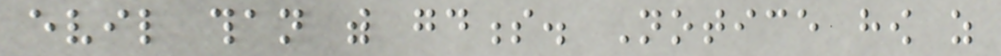evil than with goodness. Notice how as
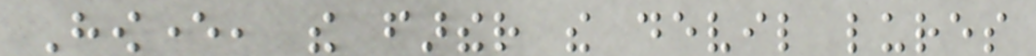However, the farther the devil lures
